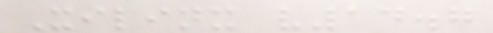Xilinx v14.7
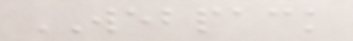WEBPACK
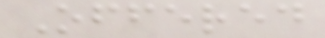Offered
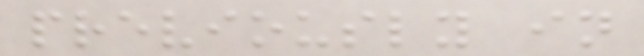previously in
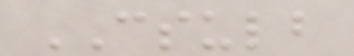CSULB
